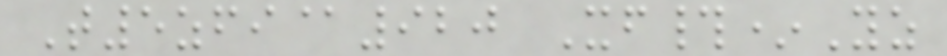T5zfi@920 Xf#*Yz
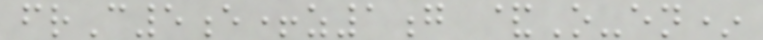frC5e+z1g &O-en*
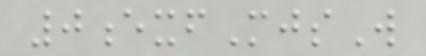0exfMjsW
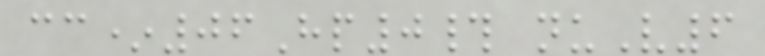cc*06Hp0# nuV6
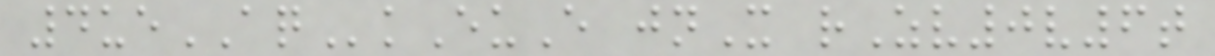4ueAQkEuE jnX rZv0v6t
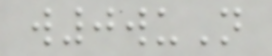w0wuN
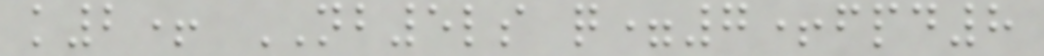k2+ NB5ls q=7+fpd8
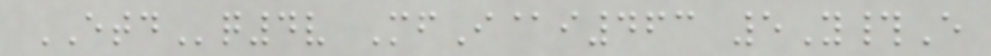ETDq4v MfI@i463 5Y#E
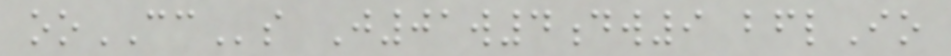ooCCs J01w4dw9 bflIo
